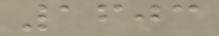1603
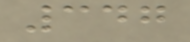347
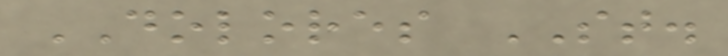DOLORES ST.
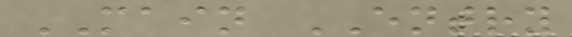MAIN ENTRY
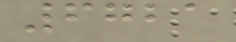6721
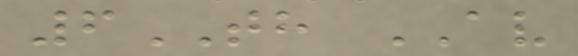6TH AV
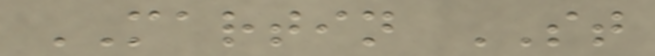MARTIN ST
